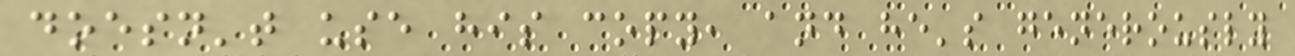doesn't use his copy, and he's generously
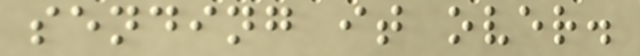sending it over.
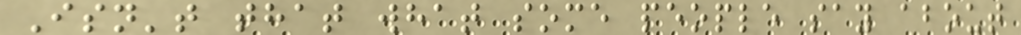Isn't that what some people say about
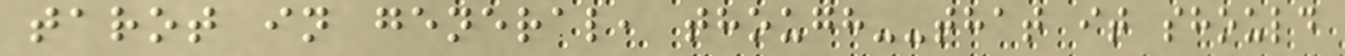tarot in general, though--that it should
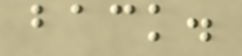back.
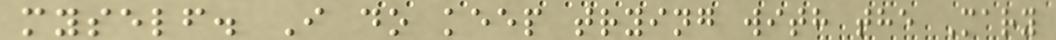myself. I do keep trying with the Mary
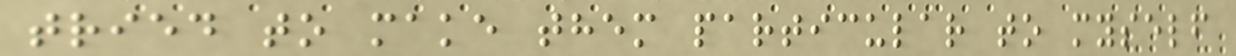tried to make them particular to myself
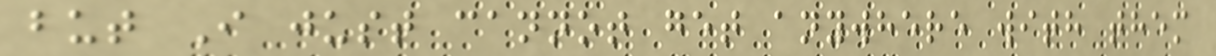but I just cannot get anywhere with them
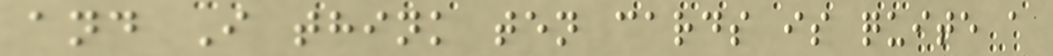and I think ten cards is quite a
